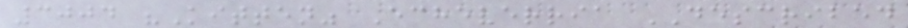3004 "Kitten" Echeverria DESCRIBED
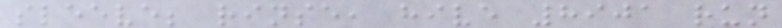sleeve; rinse, hive 8901 run
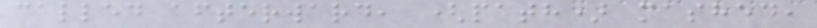called afterward, (path) mashed,
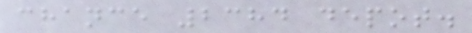chance 2384 depot.
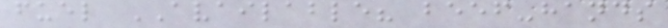fuel AVAILABLE? beef-hands
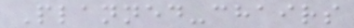Planned-chairs
